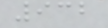932
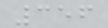356
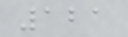121
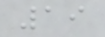19
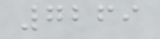7269
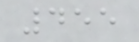455
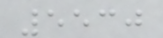5530
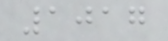1017
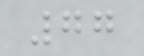77
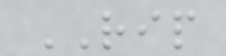RIP
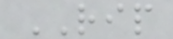RIP
